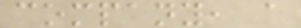company, a
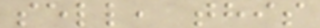sell, this
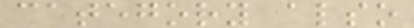category also
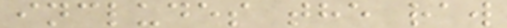includes the raw
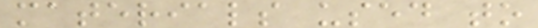materials used to
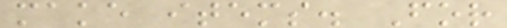make items. For
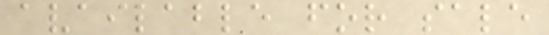available for sale
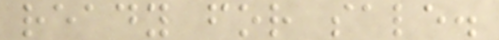ready for sale.
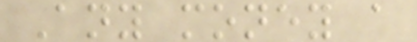Any money a
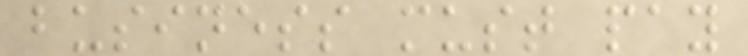business must pay
